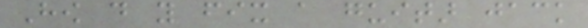How do you fix a guitar jack
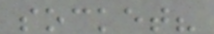socket?
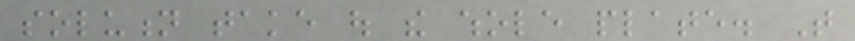solution take out the whole plate. That
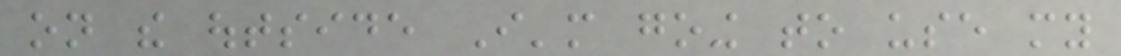on the outside I'm going to use my
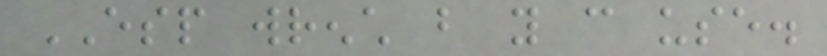ESP wrench but you can use.
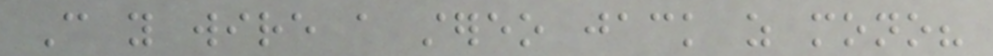Can you wire a stereo jack as mono?
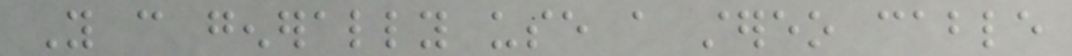You can generally use a stereo cable
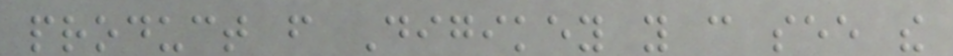product from Digikey you can see the
